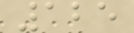125
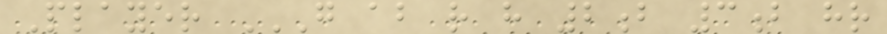Player G AB R H 2B 3B HR
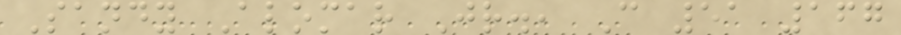Sandy Alomar Jr., C 51 167
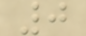0
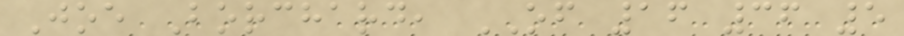Joe Borchard, OF 16 36 5
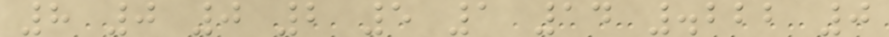8 0 0 2 5 1 14 .222 0
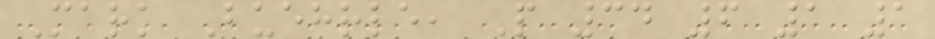Mark Buehrle, P 34 6 1 1
